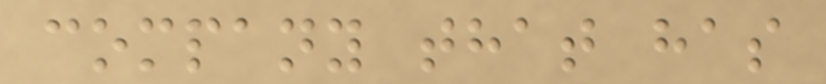company that has
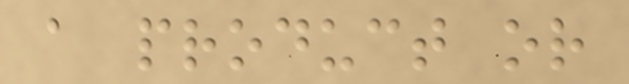a product or
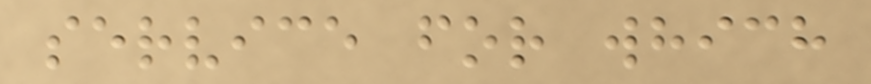service for which
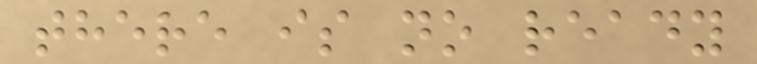there is no ready
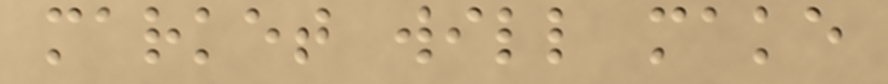market will make
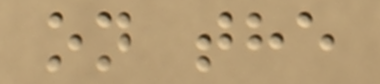on the
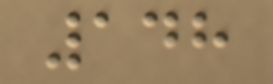148
